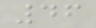46
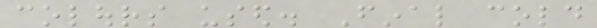colours used. Final cold
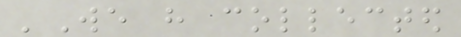'We have collected
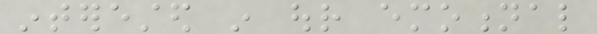interested in our emotional
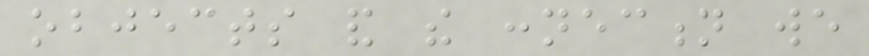objects and the connection we
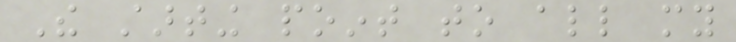The starting point to all my
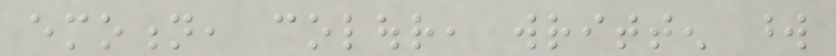emotion, colour, written word
